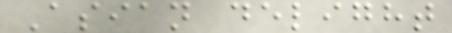Asian delight
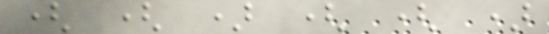( ( ) ( ( )
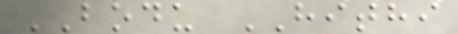BODU HITHI
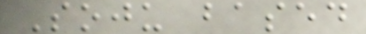Soju based
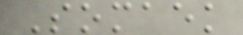Somaek
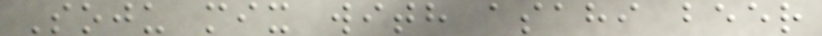Soju mix with asahi beer
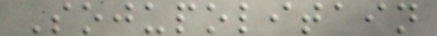Sojupolitain
